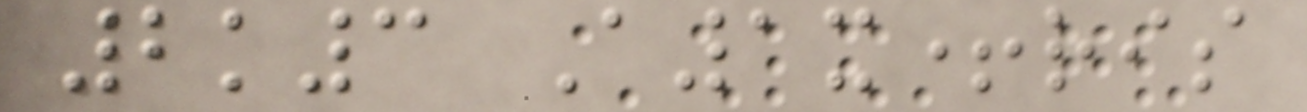2k3 A1x+ris
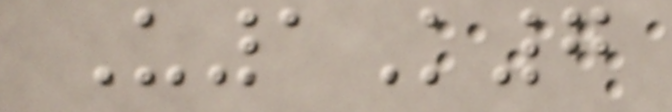U1K7
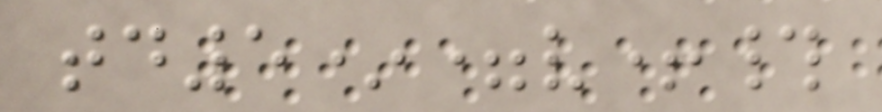td5*=v+#
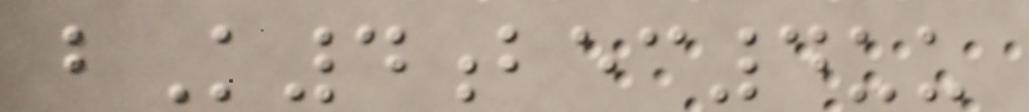bK4bec4uu
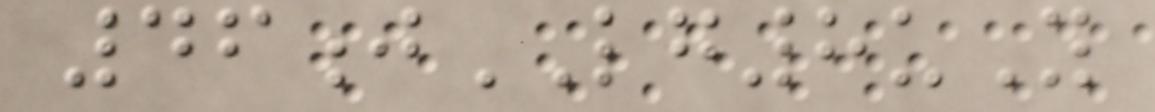46jLG8uY
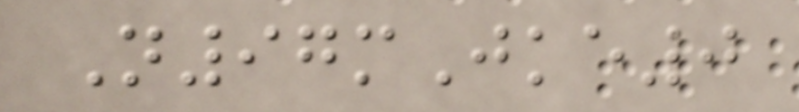N97mJke0
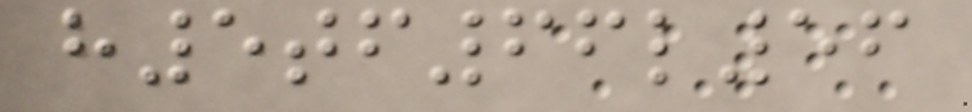h5tf66l56
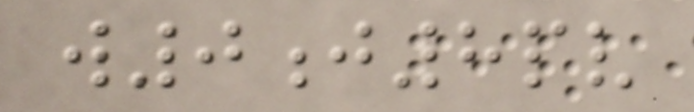w0j8pv
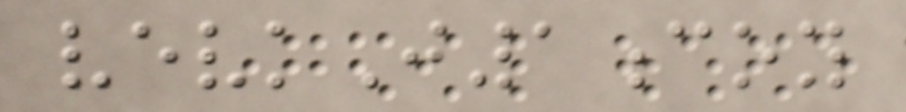vevkJ1coy
